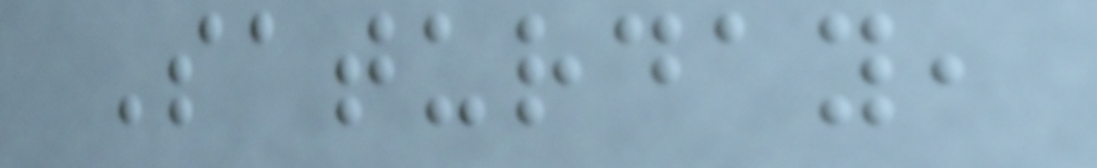Saturday,
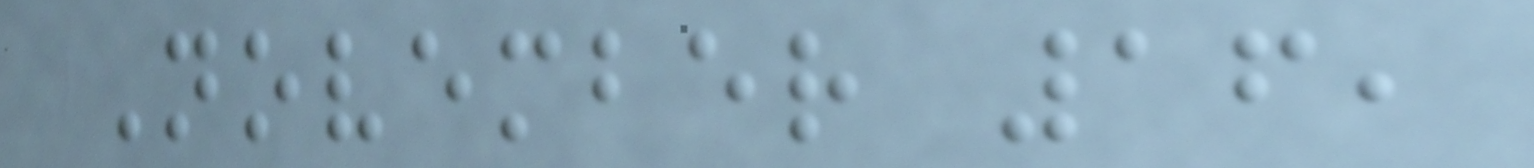November 16,
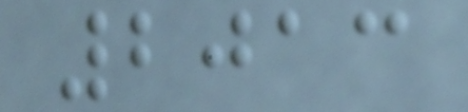2013
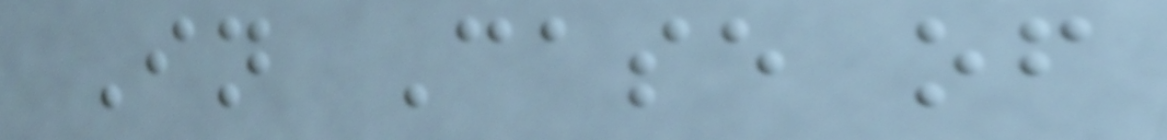In Case of
